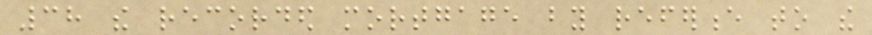38 the recorded mortgage by reference to the
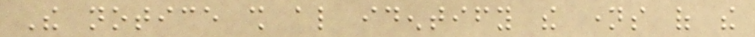The notice shall also identify the names of the
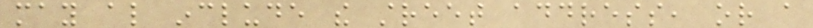may also include the street address, or a
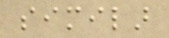similar
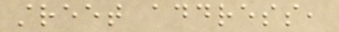street address,
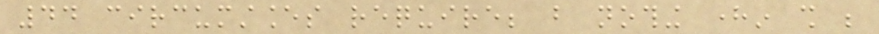44 circumstances require; but nothing herein shall be
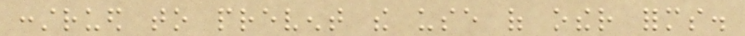construed to prevent the use of other forms.
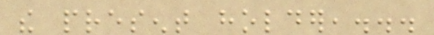the present holder,...
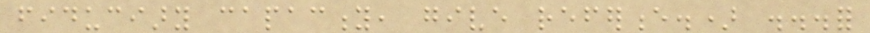fiduciary capacity, give reference.) ...for
